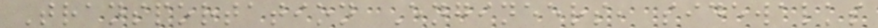Transportation Engineers, sidewalks
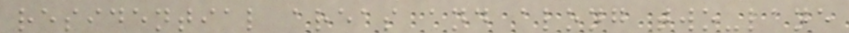residential areas and along two-lane
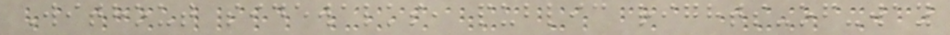Without sidewalks, public rights-of-way
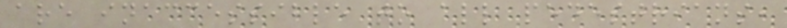are inaccessible to all pedestrians,
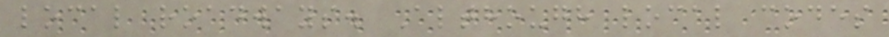local roadways. Although local codes
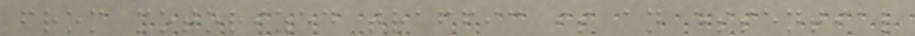from motorized traffic is an essential
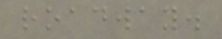roadway.
